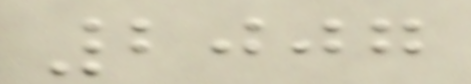2007
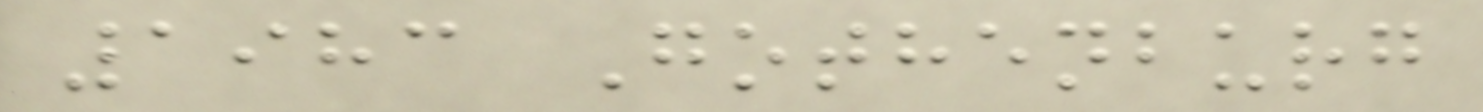1983 Gothenburg
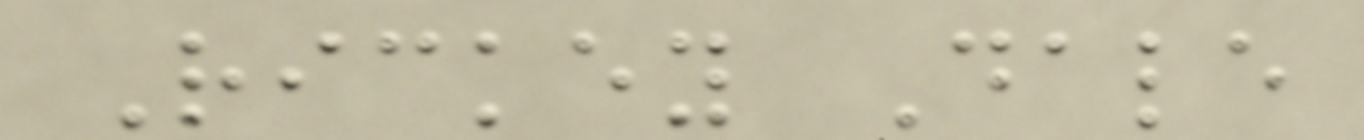Rickey Dale
